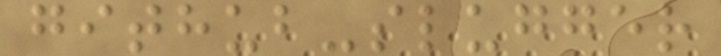github-slugger
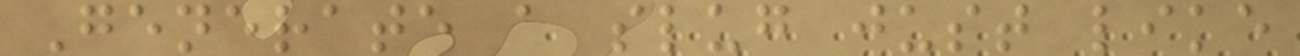Generate a slug just like
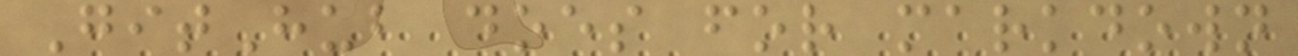GitHub does for markdown
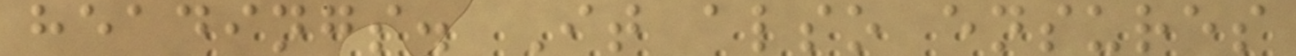headings. It also ensures
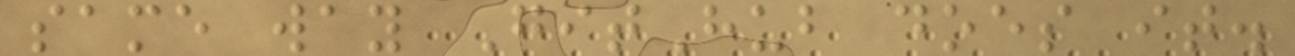same way GitHub does it.
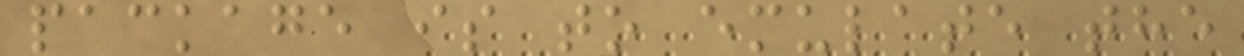package is to emulate the
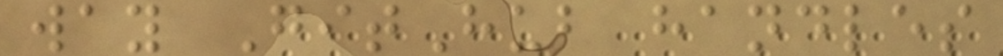way GitHub handles
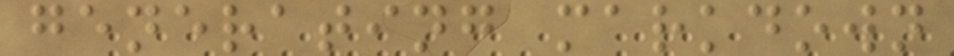generating markdown
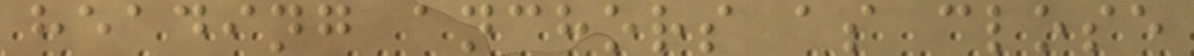heading anchors as close
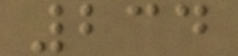234
